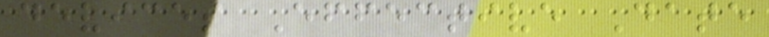devices Effective Date
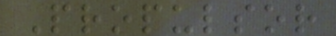Propulsor
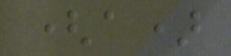(a)
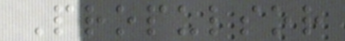Propulsor
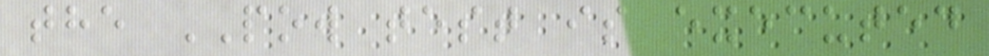the POW test is executed
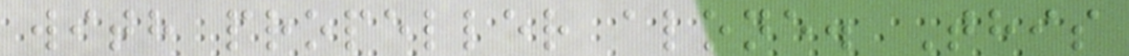with propeller alone. This
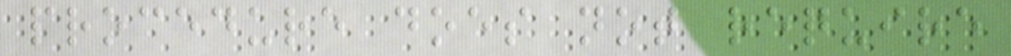procedure does not require
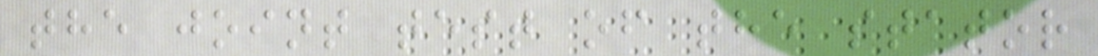the joint test of the stator
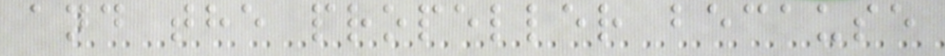and the propeller because
